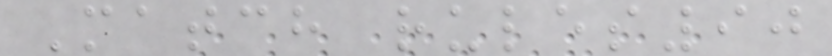Match rules90
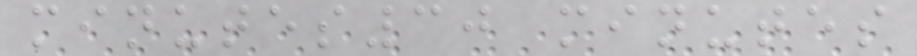minutes30 minutes
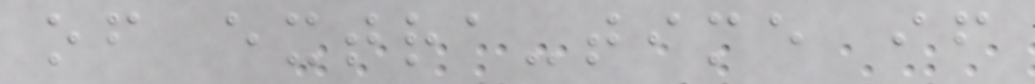of extra-time if
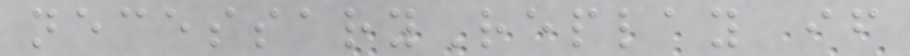necessaryReplay if
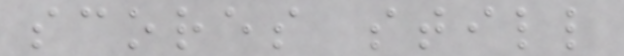scores still
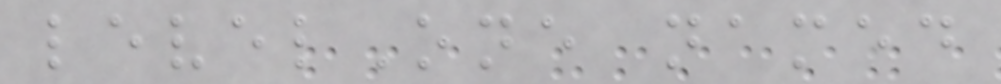levelOne named
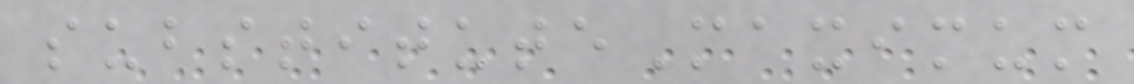substituteMaximum
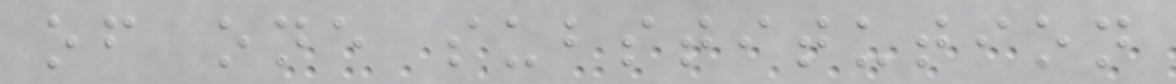of one substitution
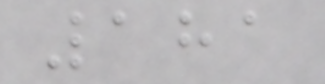181
